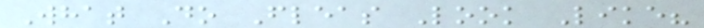What Do Fleas Look Like?
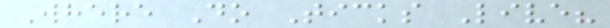Where Do Ticks Live?
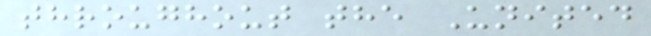throughout the United
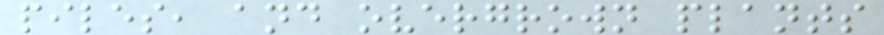piles, and overgrown plants
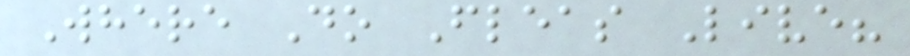Where Do Fleas Live?
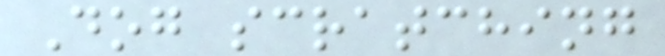Dog scratching
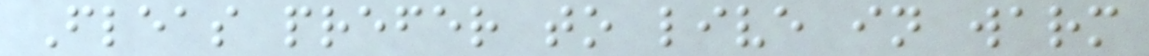Fleas prefer to live in warm
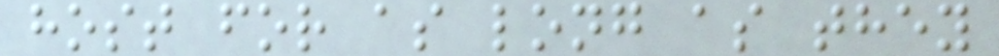host for as long as they
